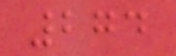274
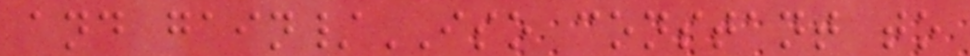and gain/ISO constant to
